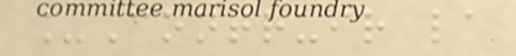_Contruir la
